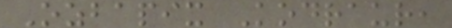Ozbapix Kodraur,
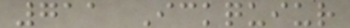711 Ickquiur
